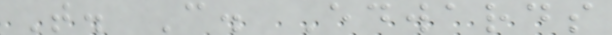T. C. Edwards
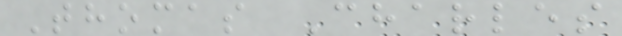Thomas Charles
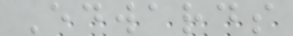Edwards
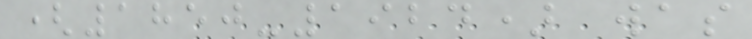(1850-1924) was
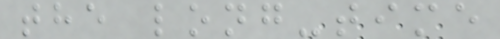the long-time
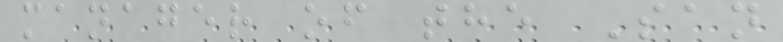manager of the San
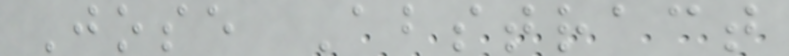Jose Abstract
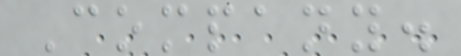Company.
